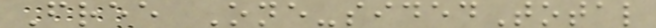Free One-sidedTotal
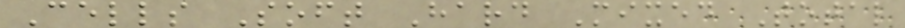Cells Soft Hard Mixed Total
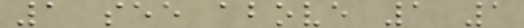1 see above 1 1
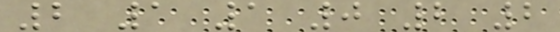2 1 1 0 2 2
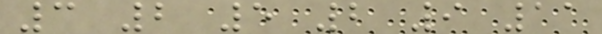3 2 5 2 9 11
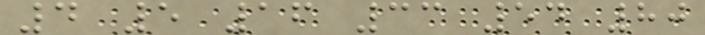4 5 16 33 54 80
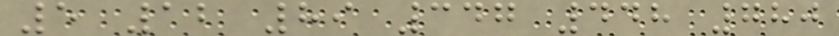5 12 89 347 448 780
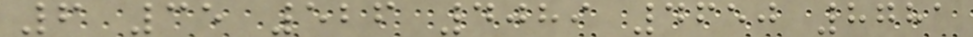6 35 526 4089 4650 8781
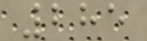285
